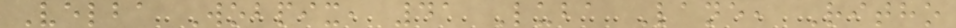Velba Wobpix, 41 Luba Lane, Ritho
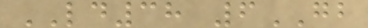LD38 6GB
